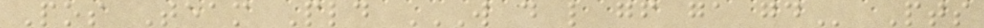Pos Team Pld W D L GF GA GD Pts
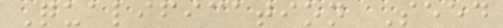Qualification Seed
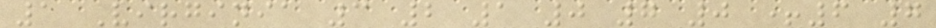1 Virginia 3 2 1 0 7 0 +6 7
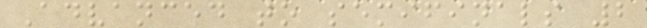Advanced to semifinals 2
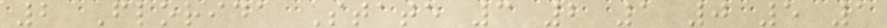2 Florida State 3 2 1 0 5 1
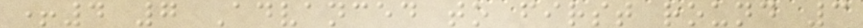+4 7 Advanced to first round 3
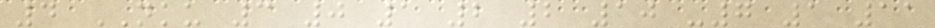4 NKU 3 0 1 2 2 10 -7 1 11
